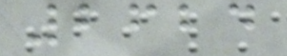2624
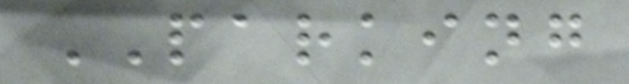PARKING
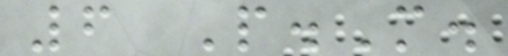6 P.M.
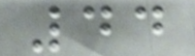44
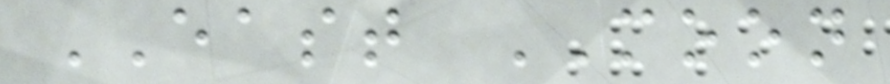EAST MOON
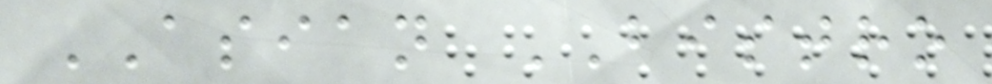ASIAN BISTRO
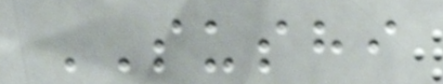SUSHI
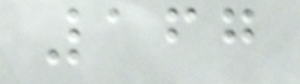167
